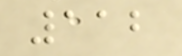112
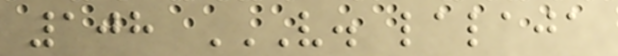108 V. LALAJA
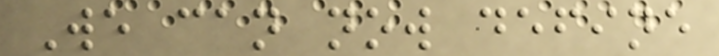We can now define
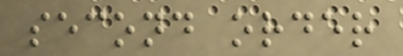second order
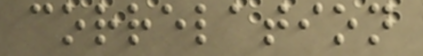correlation
